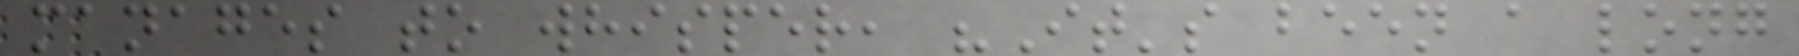manages to whisper, "It's been a long
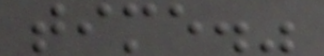time."
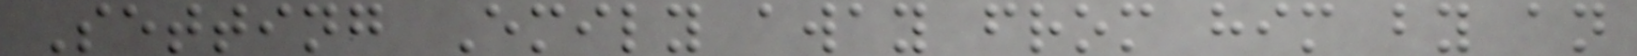Setting Emily away from him by an
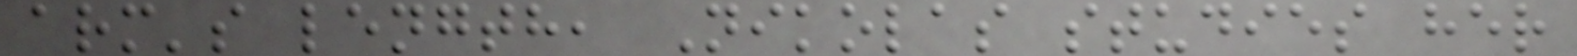arm's length, Nikolas studies her
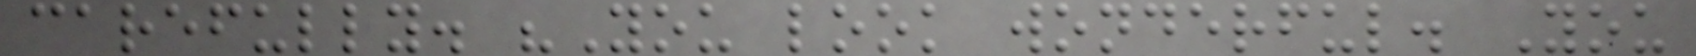carefully. "You look wonderful. You
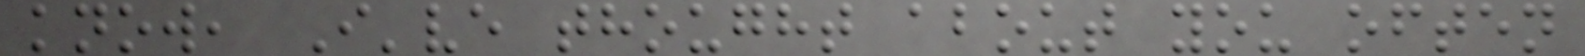know, I've thought about you often
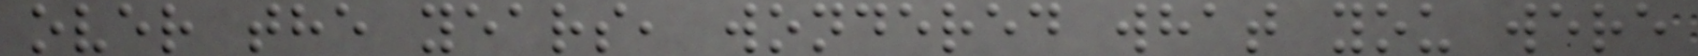over the years, wondered what you were
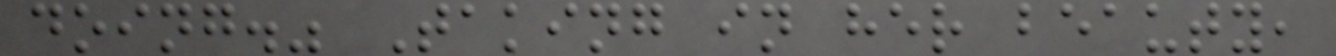doing." Taking in her beauty,
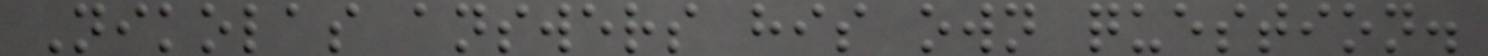Nikolas answers his own question.
